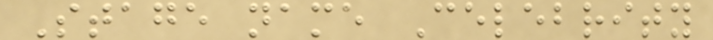Stage name Celebrity
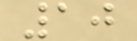10
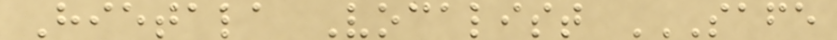Hietala Vocalist SAFE
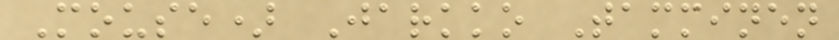Mouse) Jarkko Tamminen
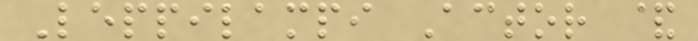Leppilampi Actor &
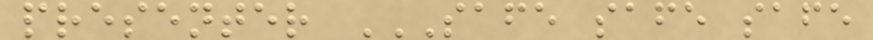presenter SAFE SAFE SAFE
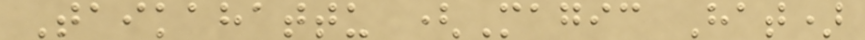Taikahattu (Magic Hat)
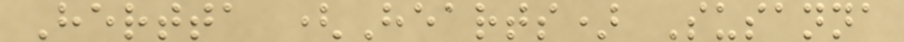Hertta (Hearts) Susanna
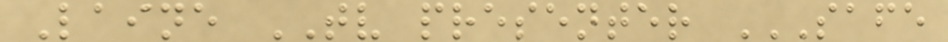Laine TV presenter SAFE
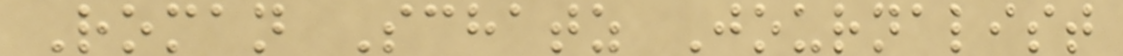Roman Schatz Journalist
